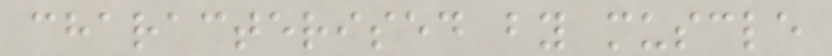characterised by muscle
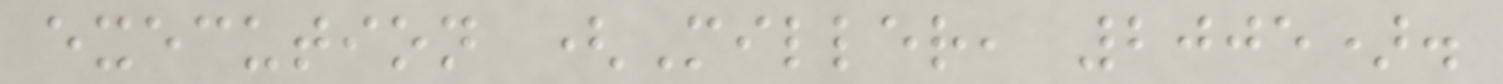execution (Miller, 2005).
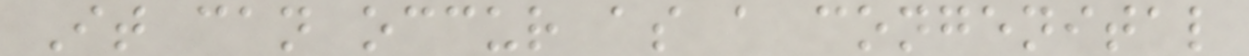It can occur as a congenital
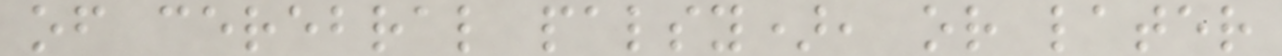of cerebral palsy), or later
